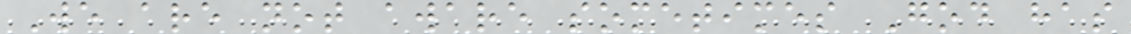We are not aware sometimes God has
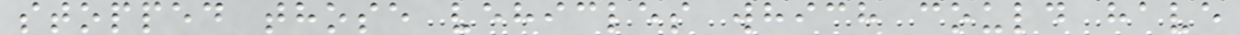stopped those vehicles which could have
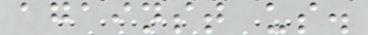against us.
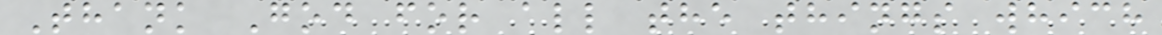Thank God for all the things which
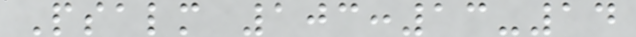Psalm 103:13-14
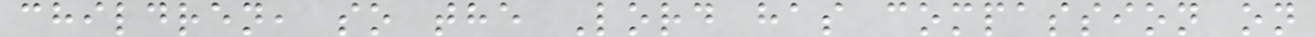children, so the Lord has compassion on
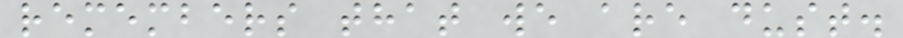remembers that we are dust.
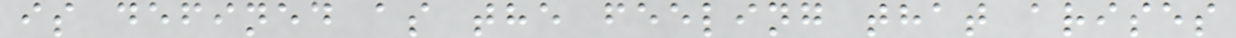is defined as the feeling that arises
